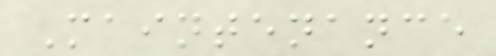Maintenance
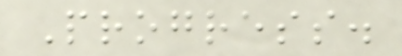Progress.
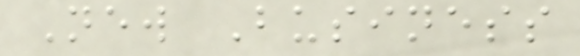New Business
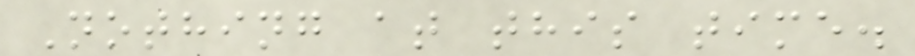Nothing at this time.
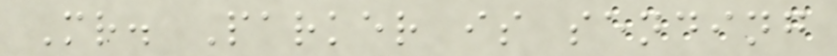Mr. Parker is sending
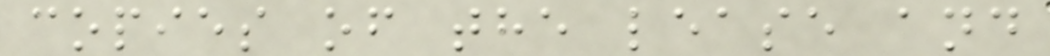copies of the lease and
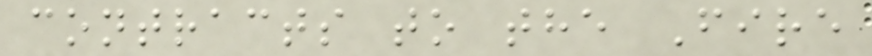contracts to the Fire
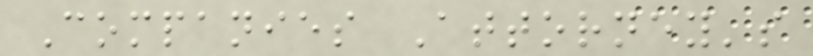Companies Attorney's
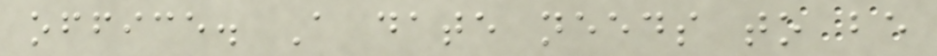office. A date needs to be
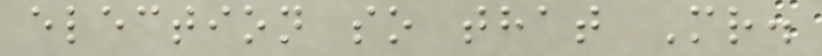election so that Mr.
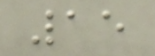15
